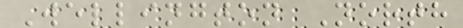Wellington North
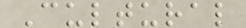Cultural
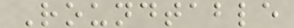Roundtable
